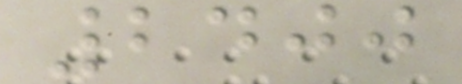2400
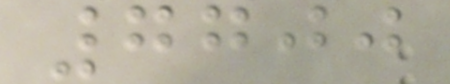7700
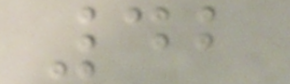42
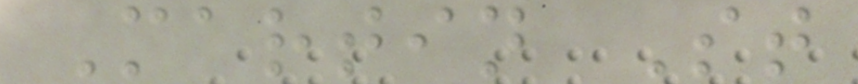Martin St
